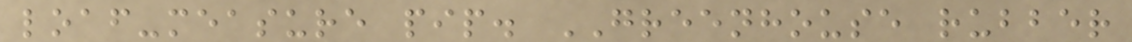loaf-measure pip. GREENHOUSE rubber
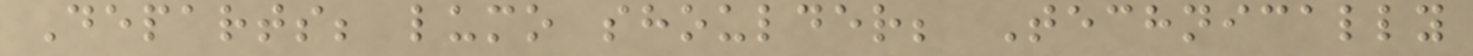Departs; lumo shoulder; Technically
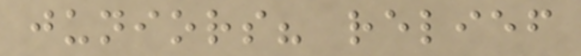juniors? relief
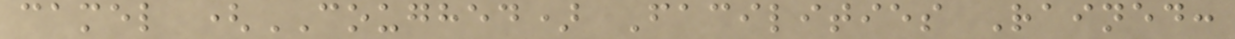camel (COUGHED) Facilities Rained:
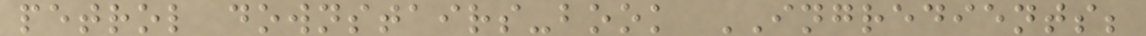petrol downstairs-book INGREDIENTS;
